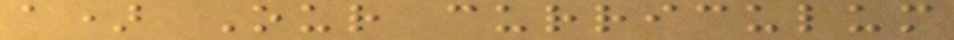a) Our curriculum
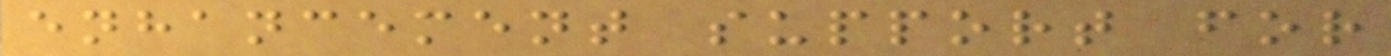enhancement support for
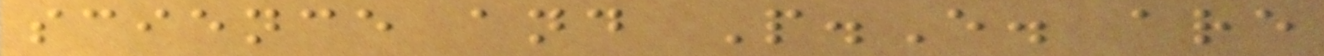science and P.E. are
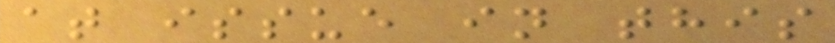at issue in this
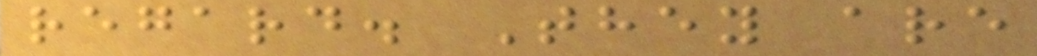regard. They are
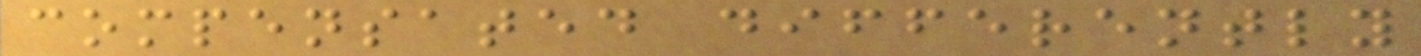compensated differently
